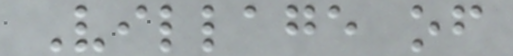Village of
